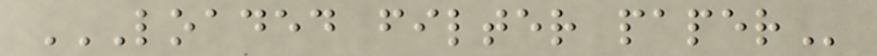LOADED FILTER PAPER
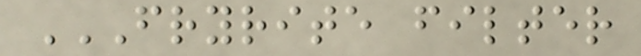FRYRITE FILTER
